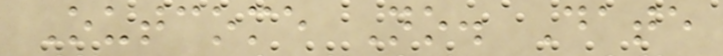Outcome No. Date
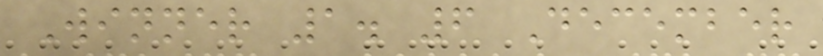Winner 1. 6 December
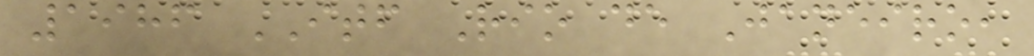1986 ITF Rio de Janeiro,
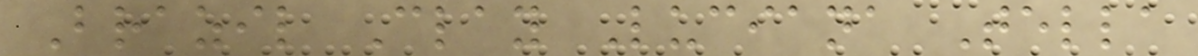Brazil Clay Luciana Tella
